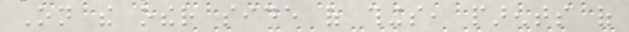On the other side of things, parents of
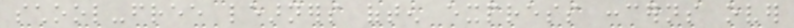school-free learners often express concerns over
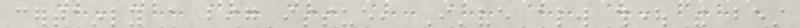certainly a big issue, I've always thought the best
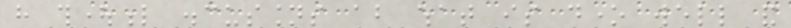have thoughtful discussions about what is done well and
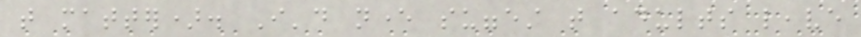that matter). I'd never suggest that adults leave
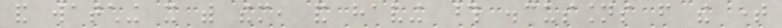and watching it with them, and having those discussions from the time
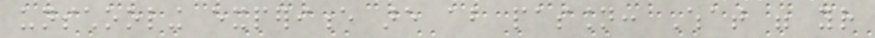unschooling experience are about passion: What were your
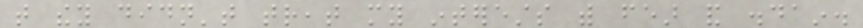that they didn't treat my interests with fear and disdain.
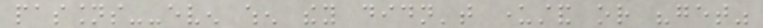passions--even when they didn't understand or "get"
